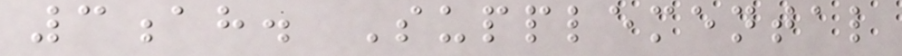3ah. Supplemental
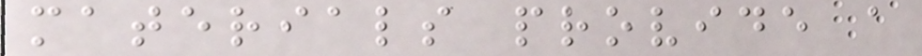materials provide a
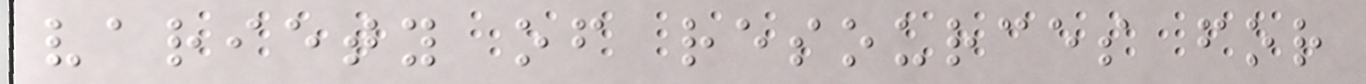variety of resources for
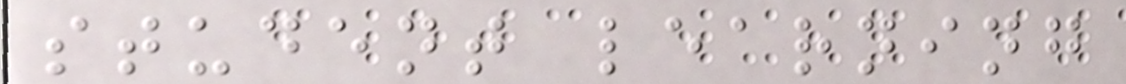student learning
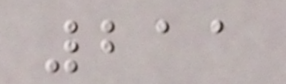211
